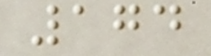174
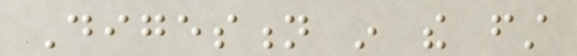Digestion in the first
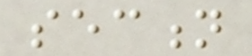section
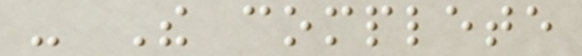- The complete
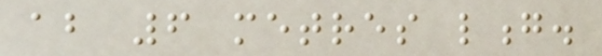about 6 metres long.
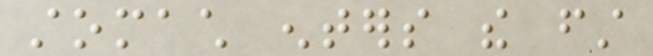stomach enters the first
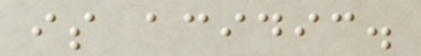is acidic.
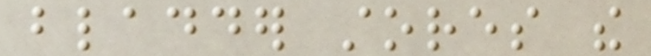bladder stores the
